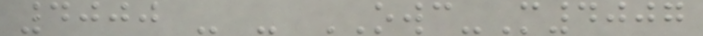4000 - - OWC-M4007
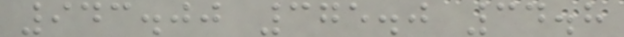943.00 375.0 34.8
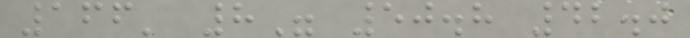166' 8" 50.8 42.0
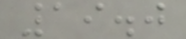19.0
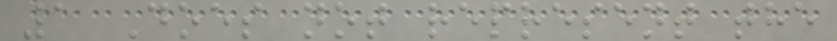1 Does not represent the
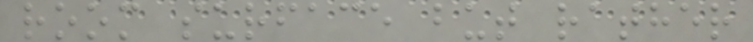room surface but rather
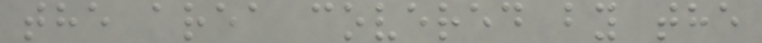the area covered by the
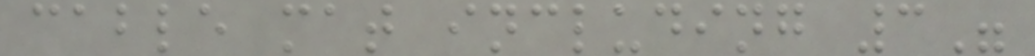cable mat including 3"
